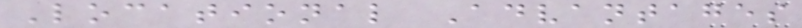Locational Advantages
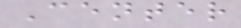Center
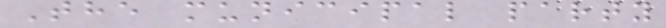The municipal party
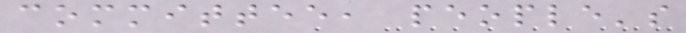committee, people's
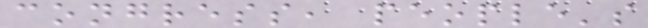congress, people's
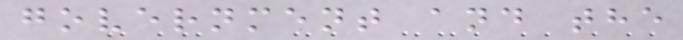government and the
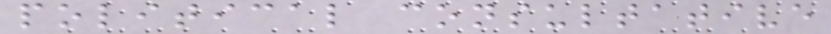political consultative
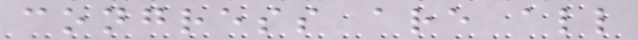congress are all
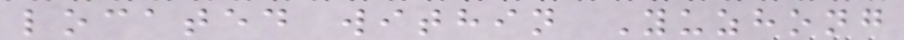located within Yuzhong
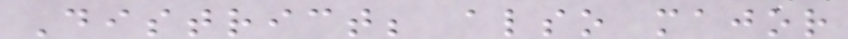District; also major
